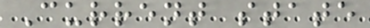Current state
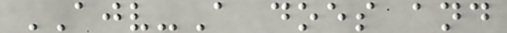AJV-A does and
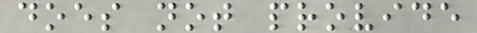does not provide
